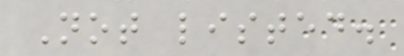Not listed.
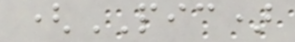(PIC)
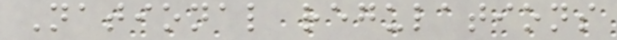National regulations
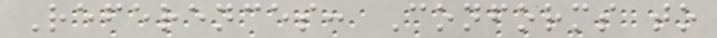References: Conforms to
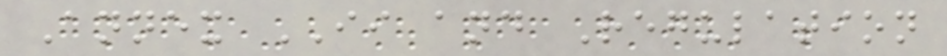Annex II and Regulation
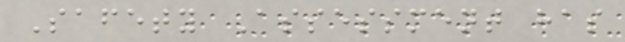Safety Assessment has
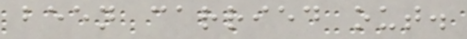been carried out.
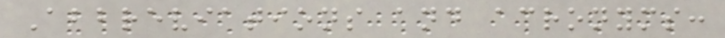Abbreviations and acronyms:
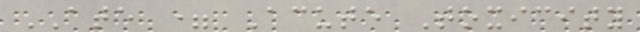ATE = Acute Toxicity
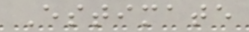Estimate
